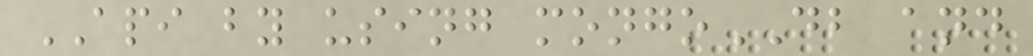API by using mongoDB and
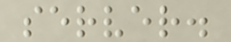server.
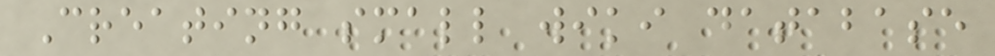Creating small wiki database
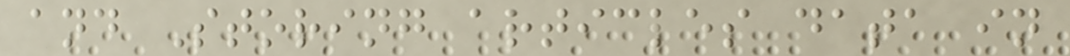and Storing articles data in
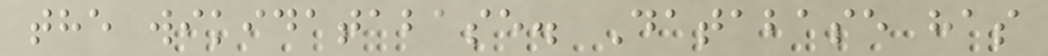the wikidatabase. Database has
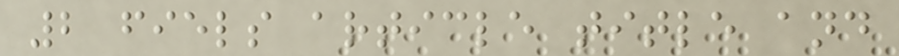2 fiels article title and
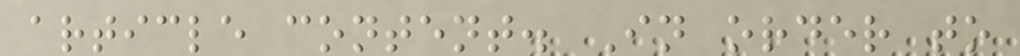article content. In order to
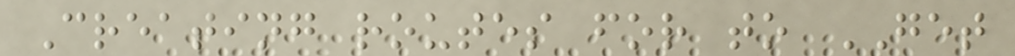Creating routes for to GET
